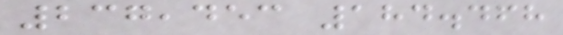237,453 184.468
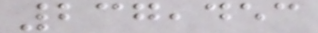237,453
